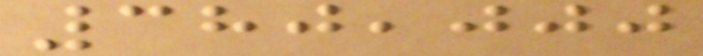380,000
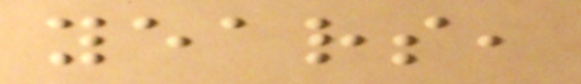years,
